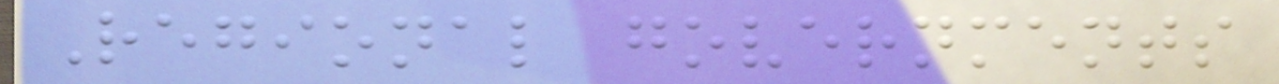Regional governments
